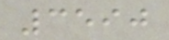3590
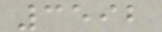3592
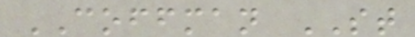COFFMAN ST
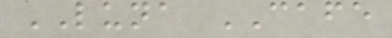LUNA CAFE
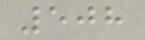508
